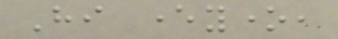Hi everyone,
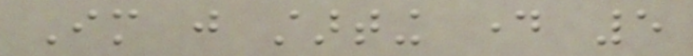Im just starting day 5
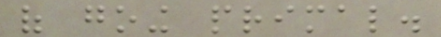of going primal.
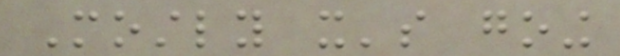Mostly it's going
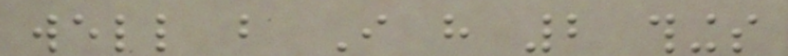well but I have 2 things
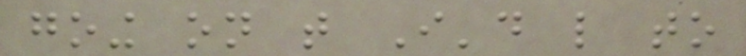going on that I'd like to
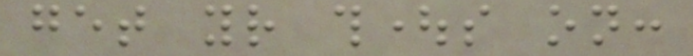get your thoughts on:
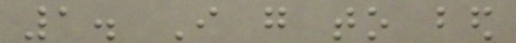1. I go to bed
